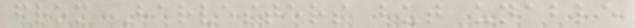from Harvesters but unable
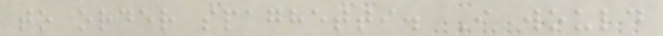to order spaghetti. I would
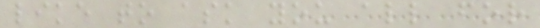like to ask you all for
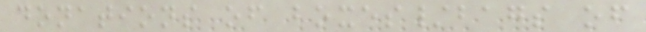donations of boxes/bags of
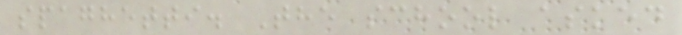spaghetti. The school asked
